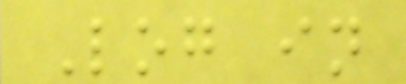Log in
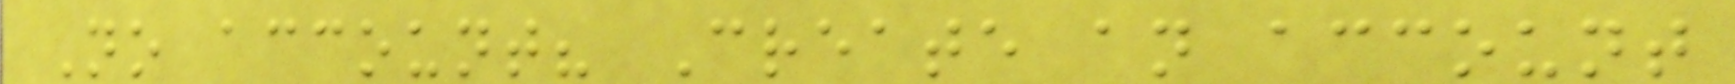No account? Create an account
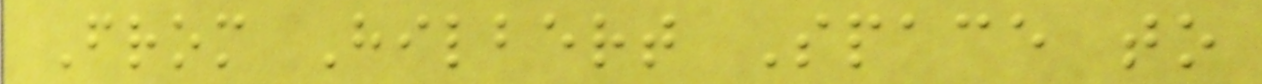From Hilbert Space to
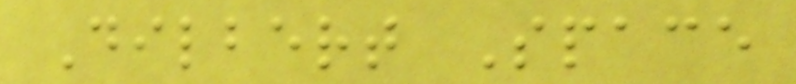Dilbert Space
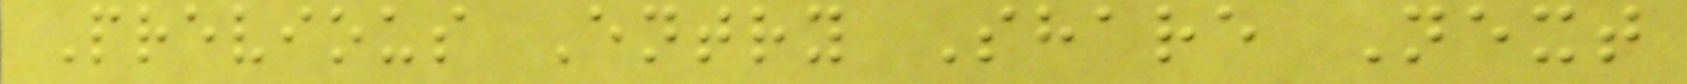Previous Entry Share Next
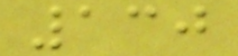130
